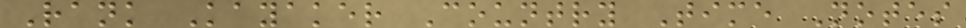Rank Kayaker Country Time Notes
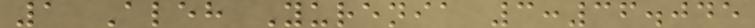1 Aleh Yurenia 3:36.045
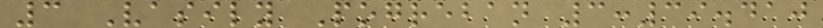3 Vasily Pogreban 3:39.410
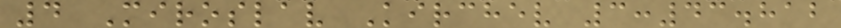4 Miroslav Kirchev 3:43.812
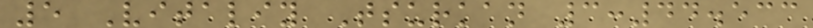5 Vitaliy Tsurkan 3:44.533
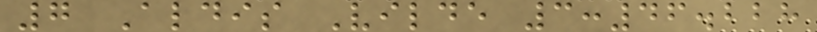7 Aldis Vilde 3:46.228
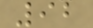92
